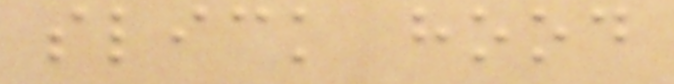slick hood
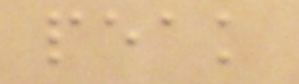peak
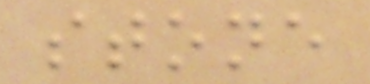stone
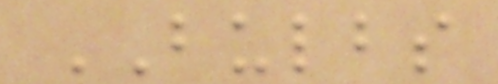BULBS
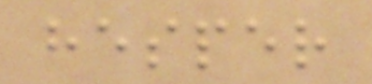hesper
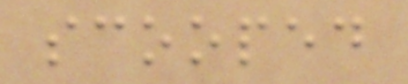scooped
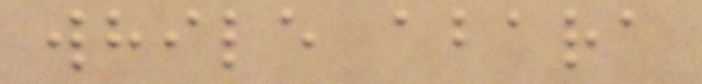while abara
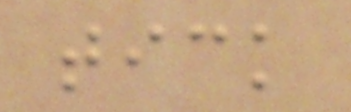tick
